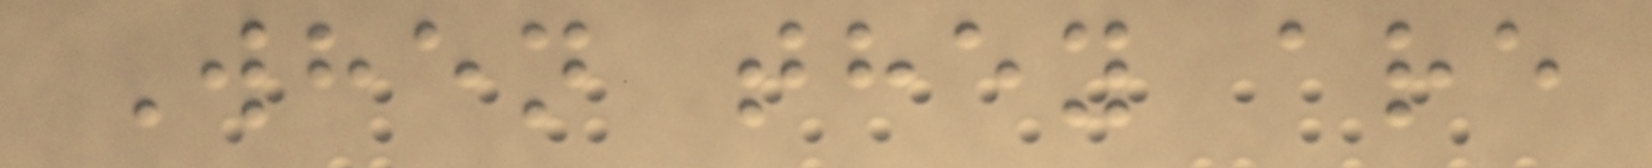When they are
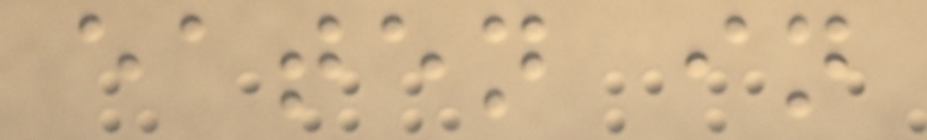eaten in
